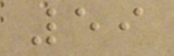59
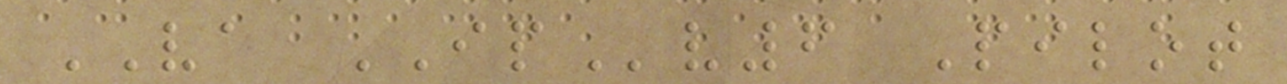VA IPv6 Pilot
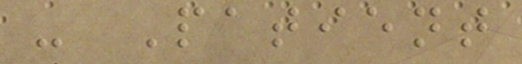- Patient
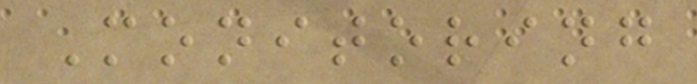Monitoring
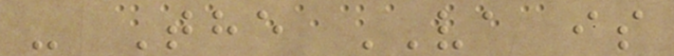- The VA is
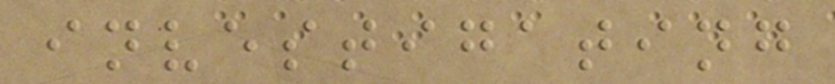investigating
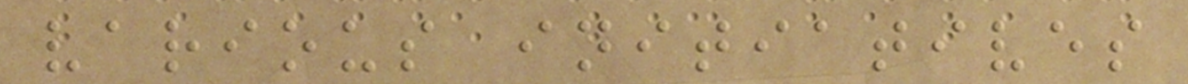various initiatives
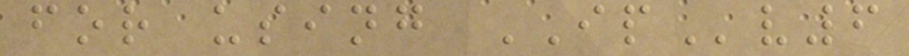for using IPv6
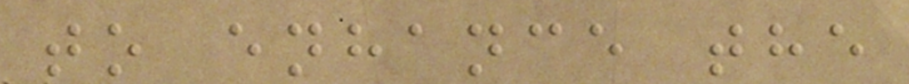to enhance the
